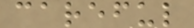careful
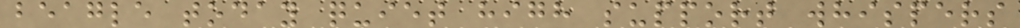beagle today quiet high support whispers
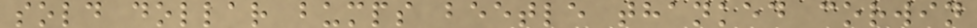sold dollar bumps beetle thanked corwin
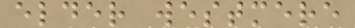elder westmere
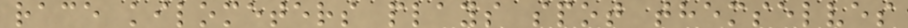race kilometers plays spot themselves
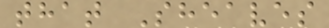that Sheaves
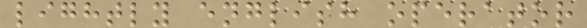lightly english operator
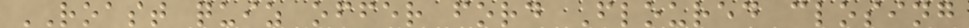ROAST quiz offer ford Floured closing
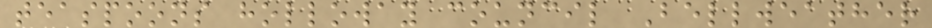teaspoons holloway council Bellweather
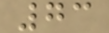73
